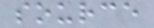source
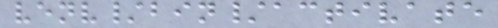venv/bin/activate
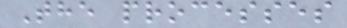The processes
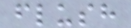flush
